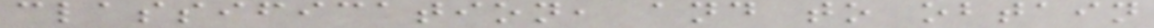classification, and to obtain
